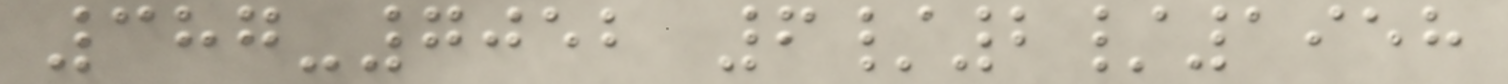387-7052 6/2/1958
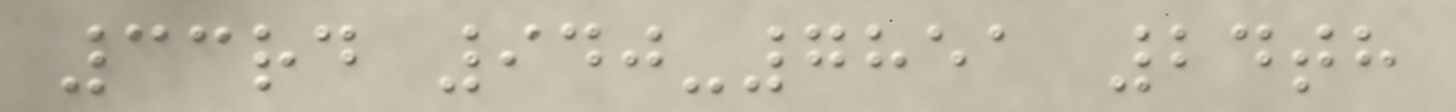33rd 940-7851 24th
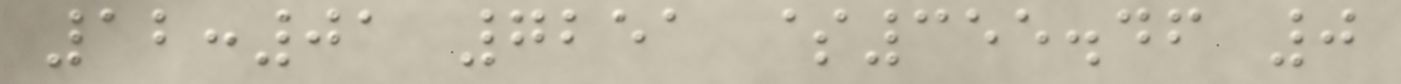12:01 7251 $355.46 0
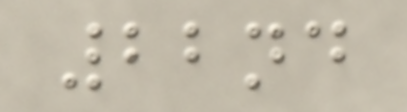22nd
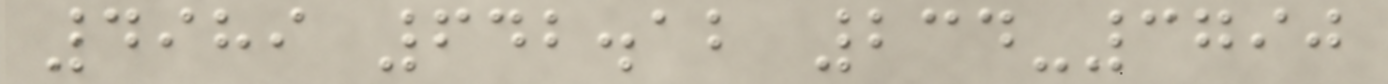4989 642.12 234-3790
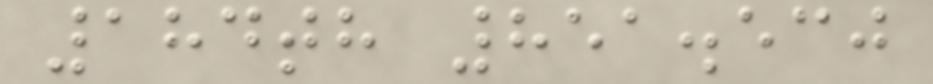184th 851.530
